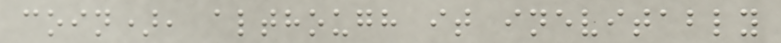coin), although it inevitably
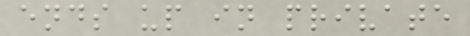ends up in private
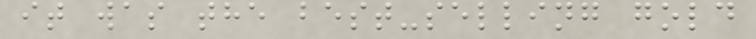it was the best-selling gold
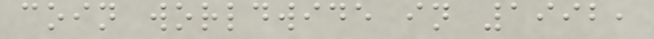coin worldwide in 1992,
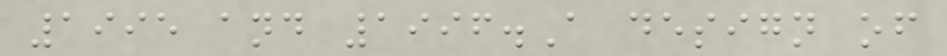1995 and 1996.A design of
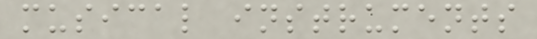musical instruments
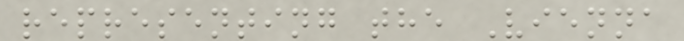representing the Vienna
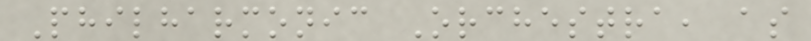Philharmonic Orchestra, as
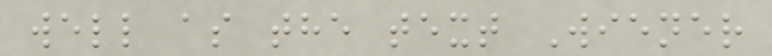well as the text Wiener
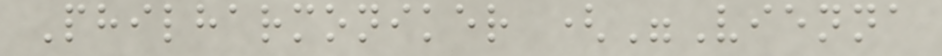Philharmoniker ("Vienna
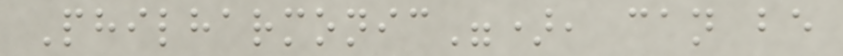Philharmonic"), can be
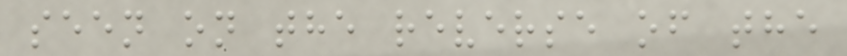seen on the reverse of the
